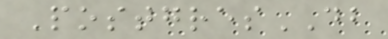PostgresDB
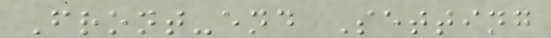Front-end Setting
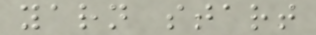yarn start
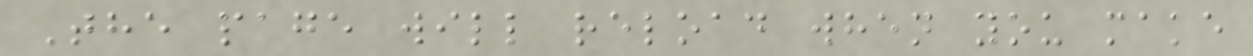The page will reload when you make
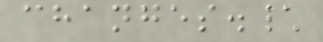changes.\
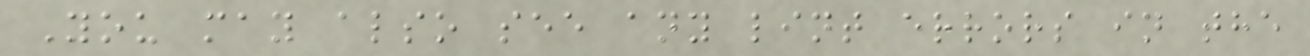You may also see any lint errors in the
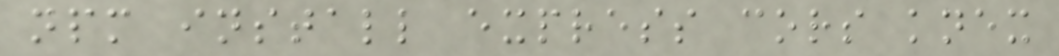npm install express cors knex
